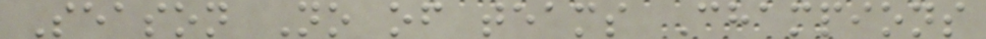Season No of teams Champions
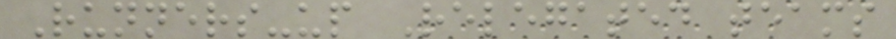Runners-up Relegated teams
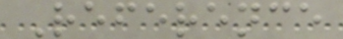Reference
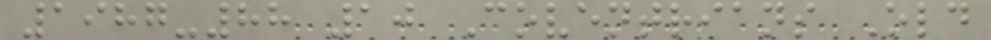1987-88 10 Coventrians Old
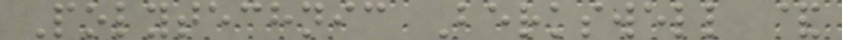Polytechnic Berkswell &
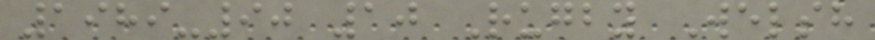1989-90 10 Rugby Welsh
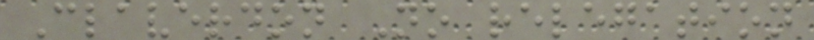Claverdon No relegation
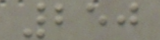250
